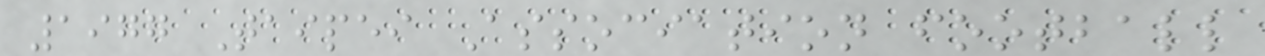1977 Taipei Association football
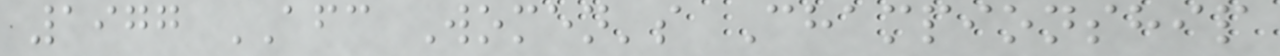1977 AFC Women's Championship
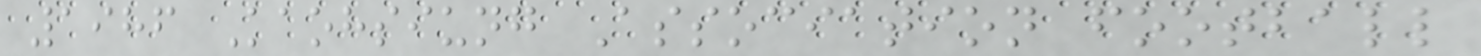1986 Kaohsiung Association football
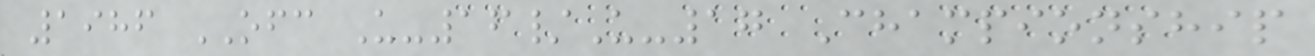1986 OFC U-16/U-17 Championship
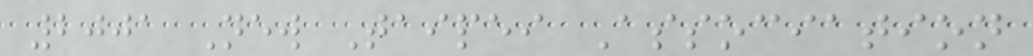2001 New Taipei Association
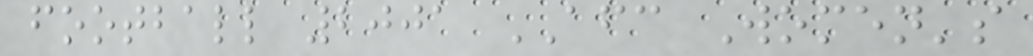football 2001 AFC Women's
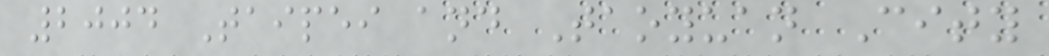2004 Taipei and Taoyuan City
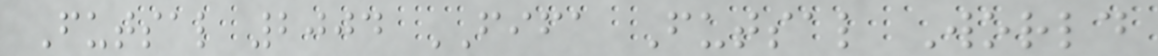Futsal 2004 FIFA Futsal World
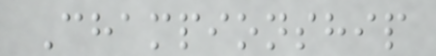Championship
